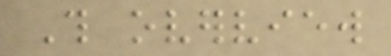This overview
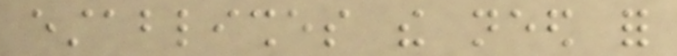establishes the need for
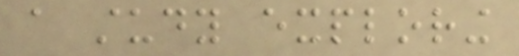a study exploring
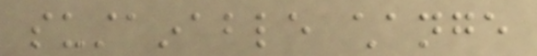sustainable change
